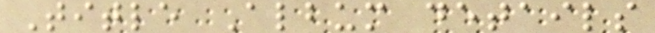Title Album details
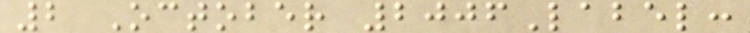2 October 2006Label:
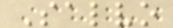Salvo
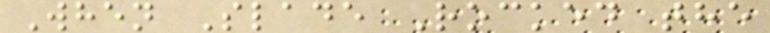When Slade Rocked the
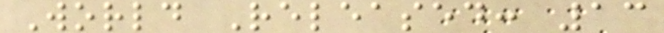World Released: 13
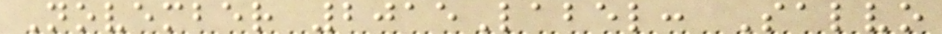November 2015Label: Salvo
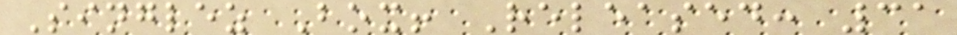Singlez Box! Released: 31
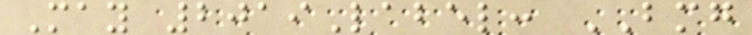May 2019Label: BMG
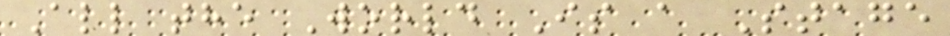All the World Is a Stage
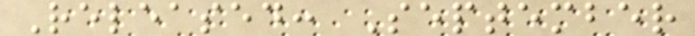Released: September
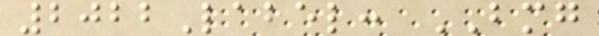2022Label: BMG
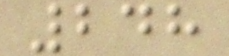248
